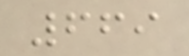669
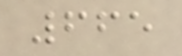665
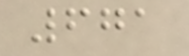671
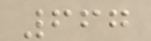667
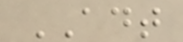ADT
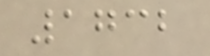1732
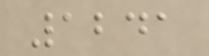1241
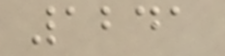1241
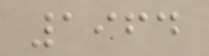1964
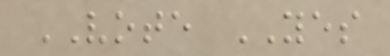VOTE YES
